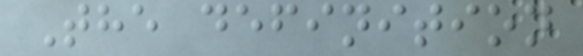The definition
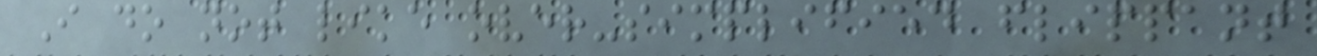I do not like over-simplified flippant
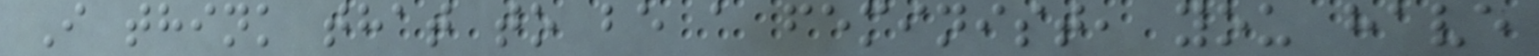I think that to be a feminist, you have
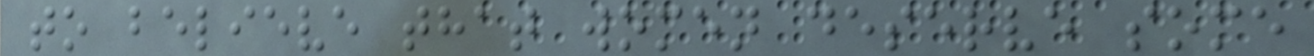to believe that women deserve some
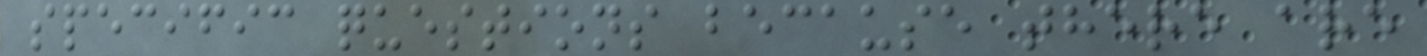specific questions because there are
